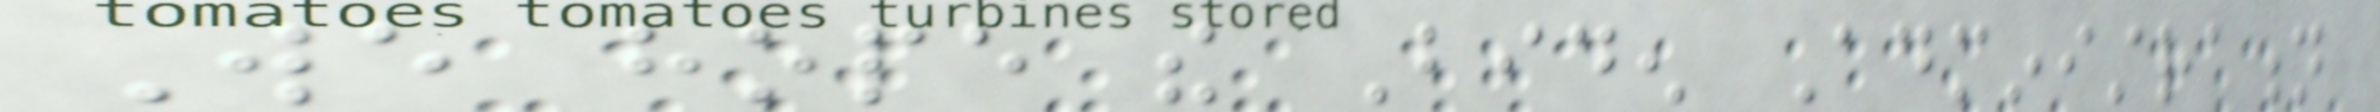We hope the Biden Administration
